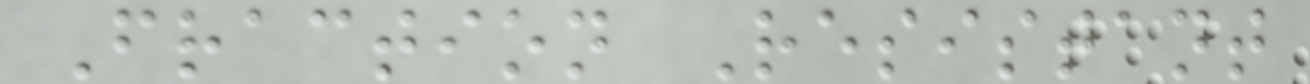Fraction Resistant
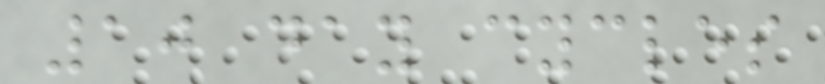10 day cycles
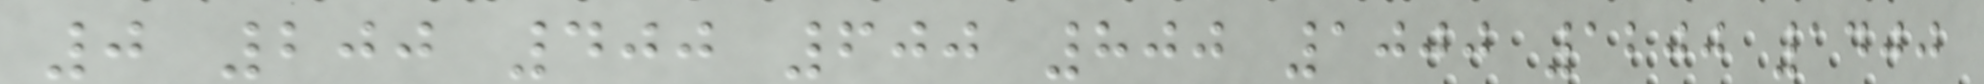0 200 400 600 800 1000 1200 1400
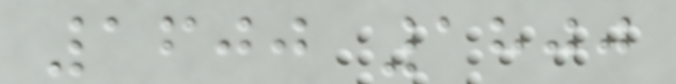1600 1800
